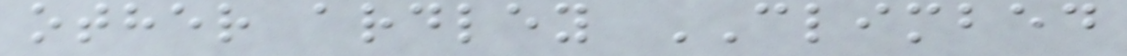other ardley CLIMBED
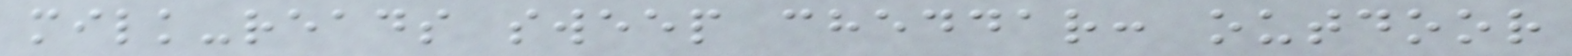milk-reads sweep cheddar: outdoor
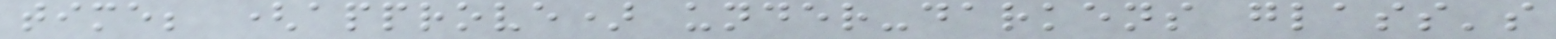time; (approve) under-darkens glass's
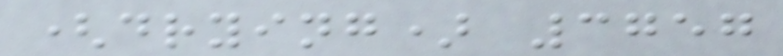(drying) 3757
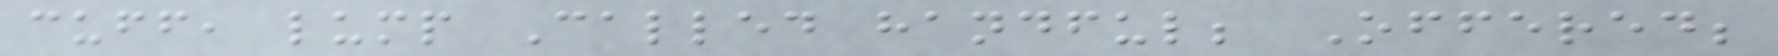cuff, lump Called handful; Offered;
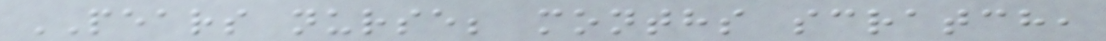PEARS nurse; months scratch,
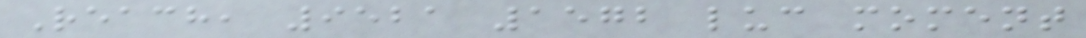Reach, 9521 1572 luc moment
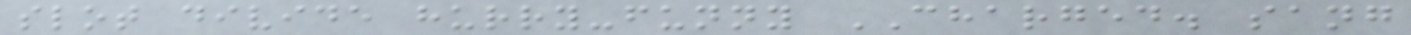slot divide hurry-funny CHARGED. sang
